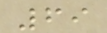69
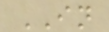IN
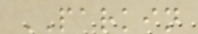PARKIN
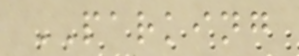PARKING
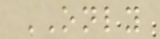ONLY
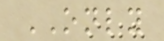ONLY
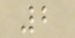2
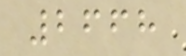2668
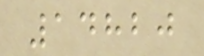14820
